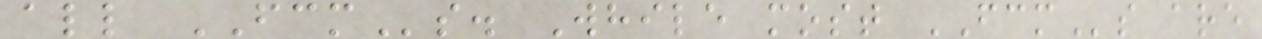all FCMs. While most FCMs are
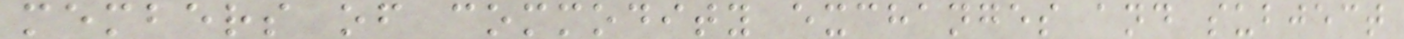members of commodity exchanges and subject
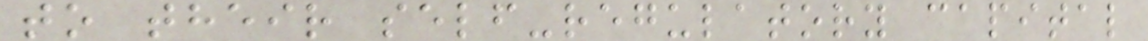to their self-regulatory capital
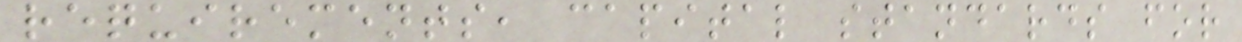requirements, capital standards for
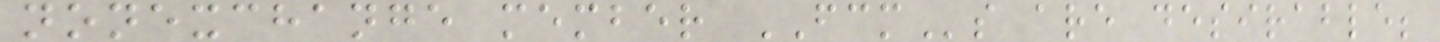nonexchange member FCMs are desirable;
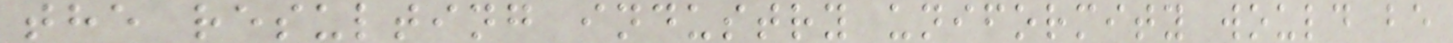the resulting industry uniformity would be
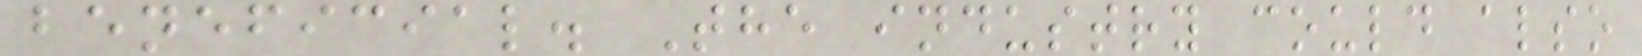beneficial. The industry could also
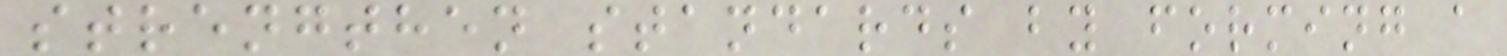strengthen standards by forming a
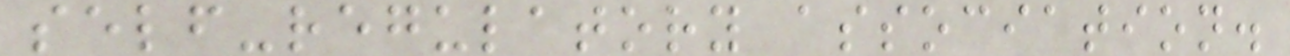self-regulatory association.
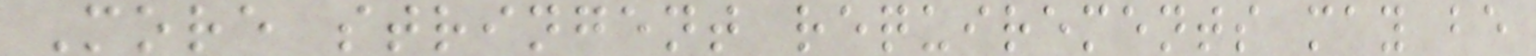More stringent requirements may be
